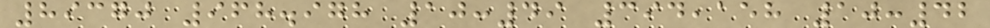89370 968.978 10:49 394,158 10:42
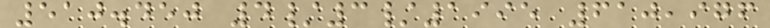510.450 4/3/1995 610,976
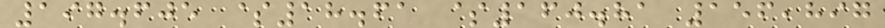197.605 $18.61 $160.81 156,897
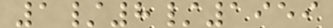1/8/1959
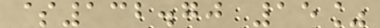$132.70 15%
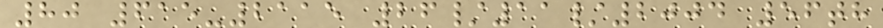80 615-2115 26/11/2004 56th
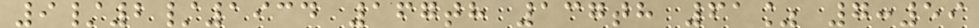9/2/1934 167th 137th 61% 7:59
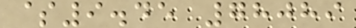$9.45 78089
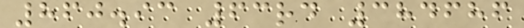860.93 63rd 384686
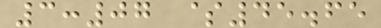3:07 $45.65
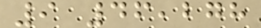9 46,278
